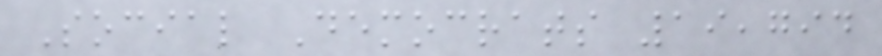Social Democrats 19,794
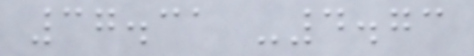37.31 -4.73
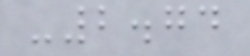-2.74
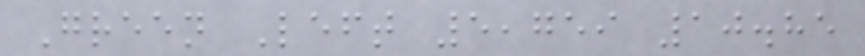Green Left 5,759 10.85
